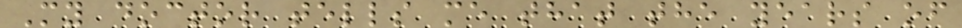My doctor tells me that the years of
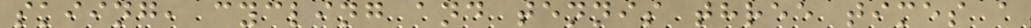skiing, cycling and tennis three times a
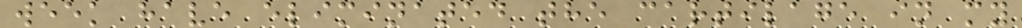week have eliminated the cartilage in my
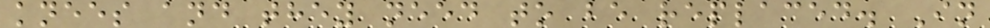knees and they need to be replaced. In
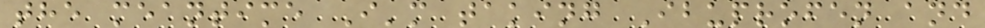the meantime I'm taking Ibuprofen and
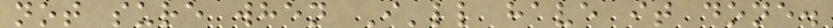not sure when I'll have it done.
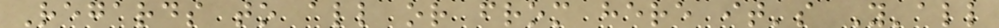Regards to all or from here it's Y'all
